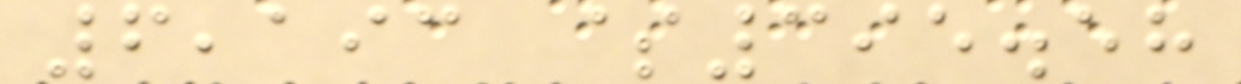6,193 $395.58
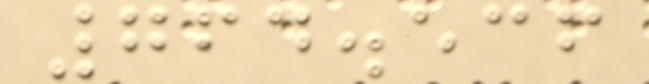764.536
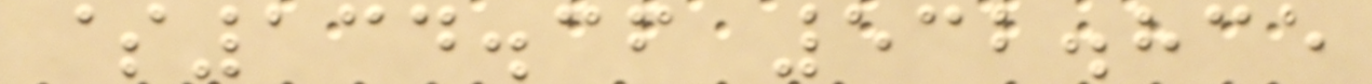$134.36 532.835
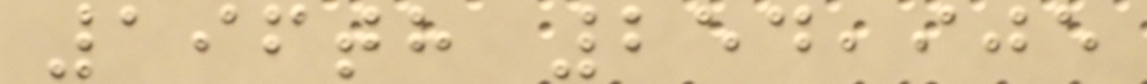196th 254,905
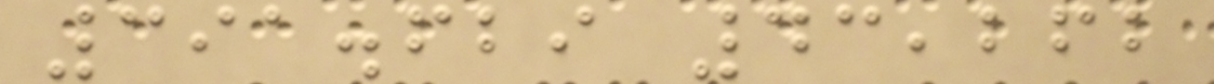391.629 43,262
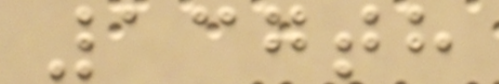137th
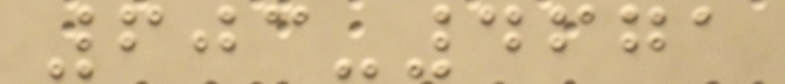603-4671
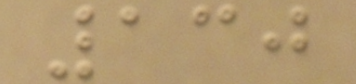130
